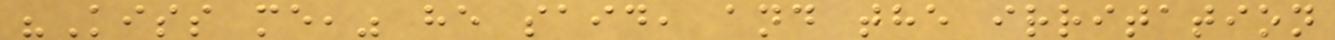"Kiss me," he said, and the irritation
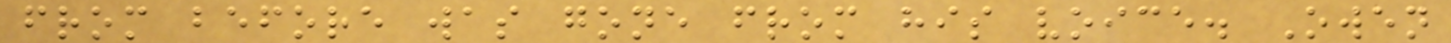from before was gone from his voice. Owen
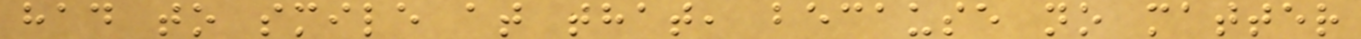had to smile at that, because no matter
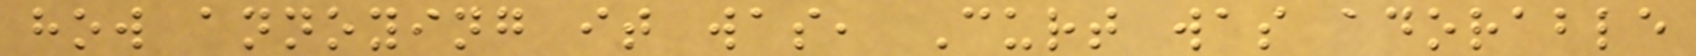how annoying it was, Curt was adorable
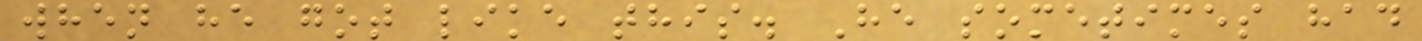when he got like this. He sometimes had
